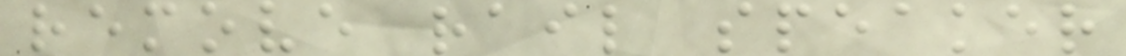remove rail speaker
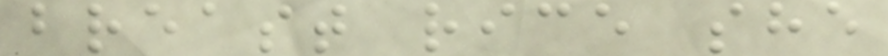breast rice she
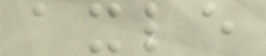axle
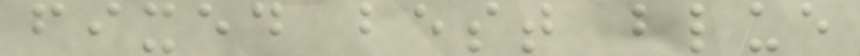fixed best blue
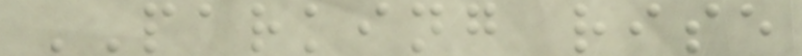PARKING rise
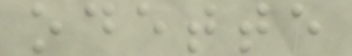odette
